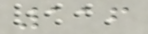116
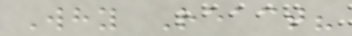Why React?
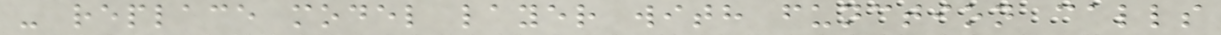- replace model layer with function calls
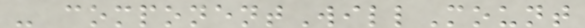- componentWillMount
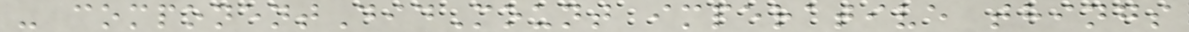- componentDidMount imperative things
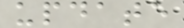update
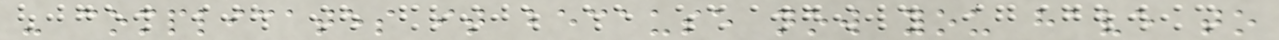- complicates it because now you have to
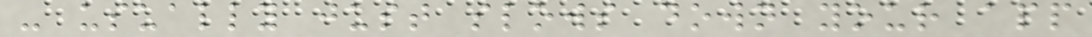- usually just slows down your app
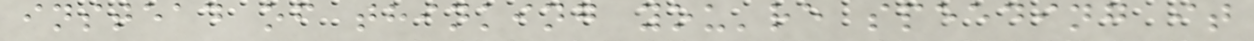instead of thinking you're speeding it
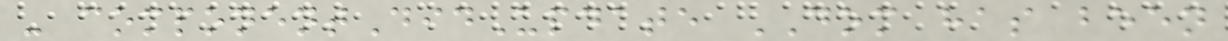- componentDidUpdate DOM has been
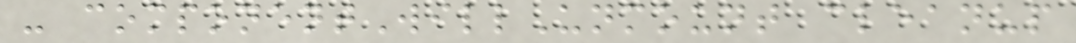- componentWillUnmount cleanup
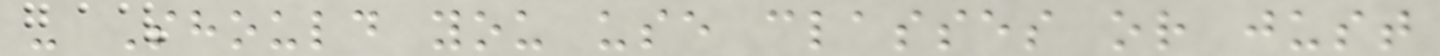- Should you use classes or just
